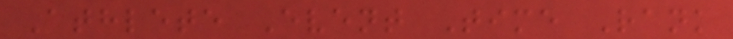Athlete Event Time Rank
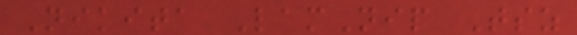Nikita LamNip Tsz
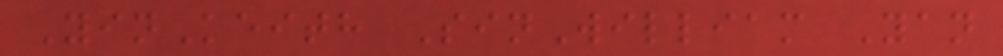YinKeith SinWilliam Yan
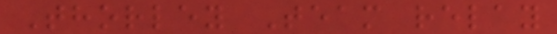Thorley Team relay
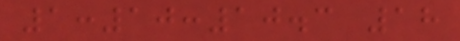1:10:10.3 18
